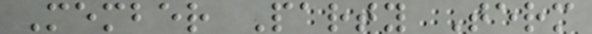Member Party Term
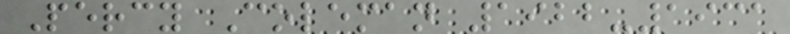Percy Coleman 1922-1931
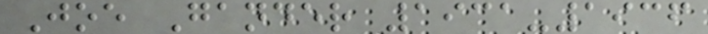Joe Gander 1931-1936
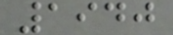1940
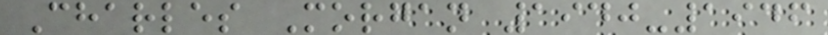Charles Morgan 1940-1946
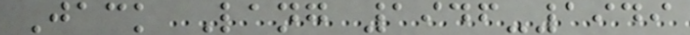Jack Lang 1946-1949
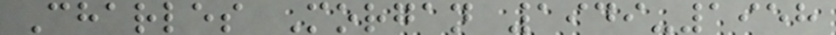Charles Morgan 1949-1958
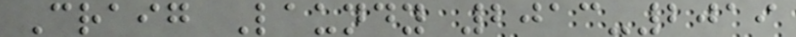Craig Laundy 2013-2019
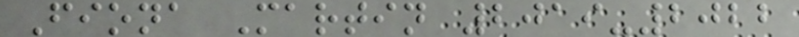Fiona Martin 2019-2022
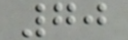70
